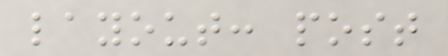layout: post
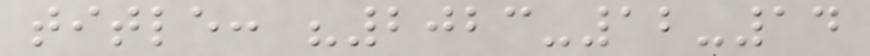title: "2023-12-14
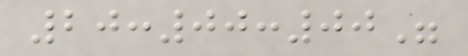20:00:00"
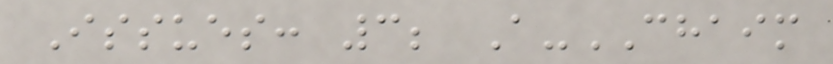Issues: 3; A-CHAIM
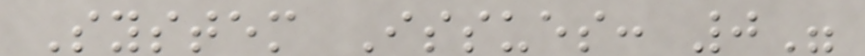System Issues: 0"
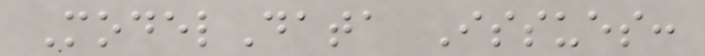ModelData Issues:
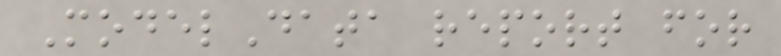ModelData report for
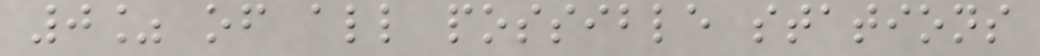0% of all possible stations
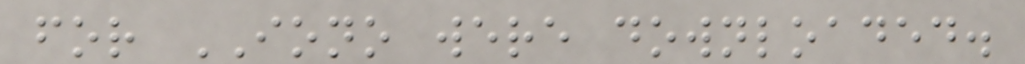for IONO were downloaded.
